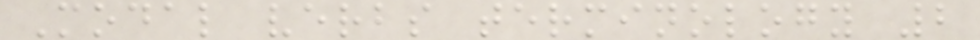Modal verbs terminology 2
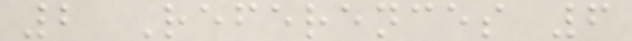2 References 6
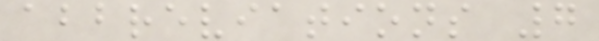abbreviations 7
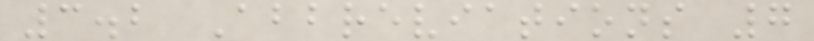3.2 Abbreviations 7
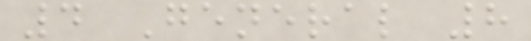4 General 8
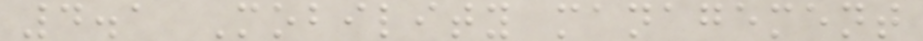4.1 Mobility management
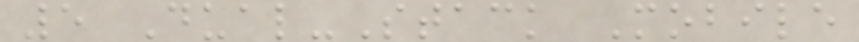5 Dual-Stack Mobile
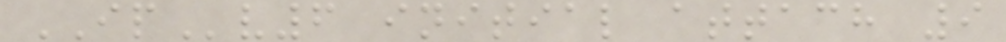IPv6 initial attach 9
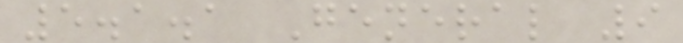5.1.1 General 9
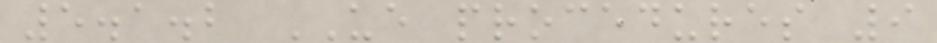5.1.2 UE procedures 9
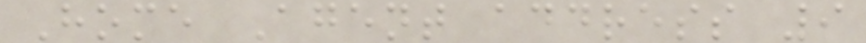Home Agent address 9
